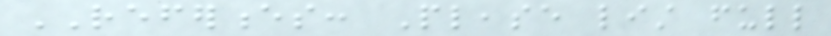REFERENCES: Please list full
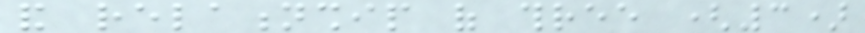and relationship of three (3)
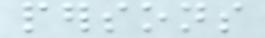persons
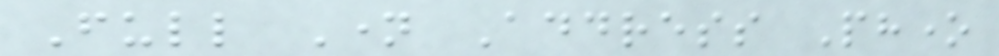Full Name Address Phone
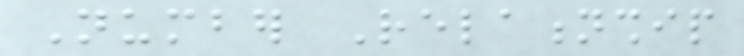Number Relationship
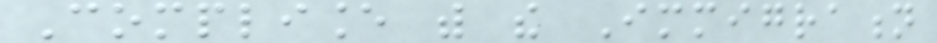Compliance with the Immigration
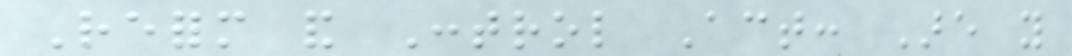Reform and Control Act: Are you
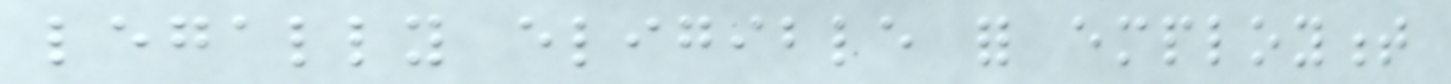legally eligible for employment
